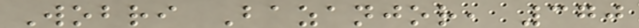Wobri Bazanjor, 370
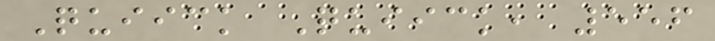Quiick Quiick, 556
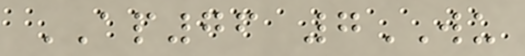AP76 7WU
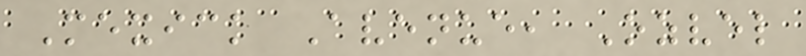Mexick Avenue, Ozvel
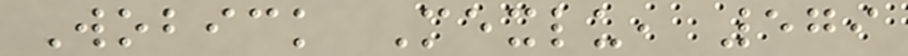Wobick Mexlu, 579
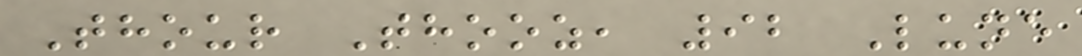Thour Thooz, 92 Lune
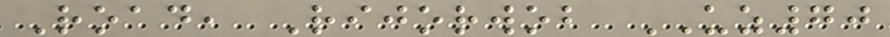Road, Rijorwob UZ70
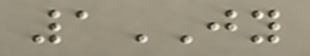1JY
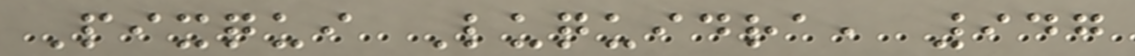Pixqui Luquidra, 947
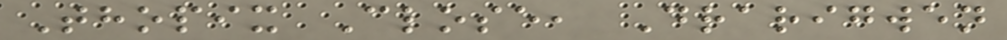Thopix Close, Drarigwen
